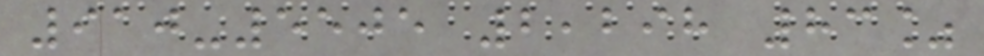910-5505 2,298 83%
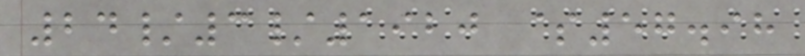24/3/1920 $57.98
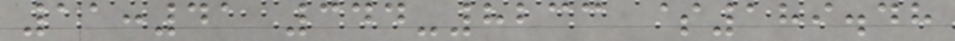11:41 344-8233 $189.48
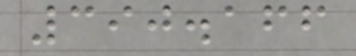390.166
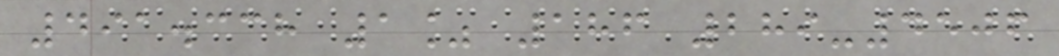491.338 1% 186 289-4506
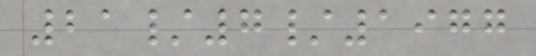21/7/1977
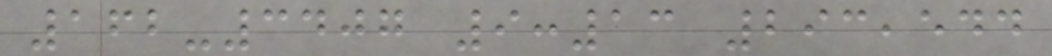162-3407 9:13 293,544
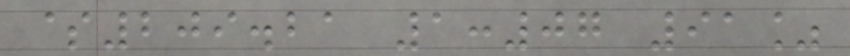$209.21 1:07 91%
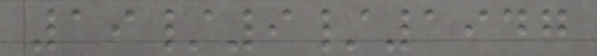19/9/1947
